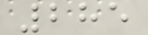285
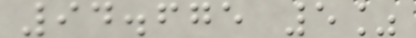94.675 5%
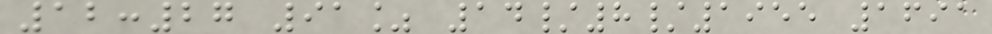12:27 91% 14/8/1955 1691
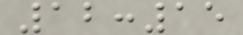12:15
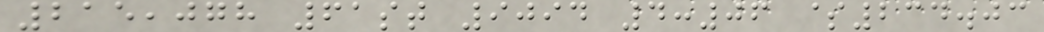215,078 61st 9094 4:06 $234.03
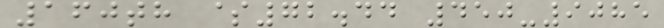160th $72.44 450-9085
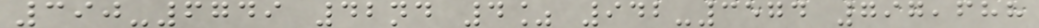390-6749 42nd 4% 942-3574 797,688
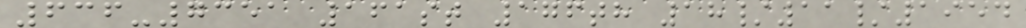636-7351 161st 176th 18/11/1954
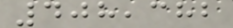408,382
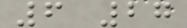6 27
